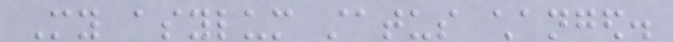My asylum status changed.
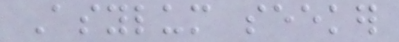Asylum seeker
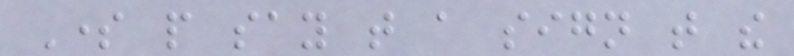Some people say that a sign that the
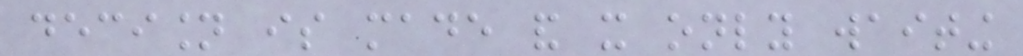decision is made and it only waiting
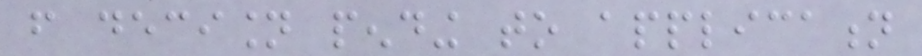from decision pending to application
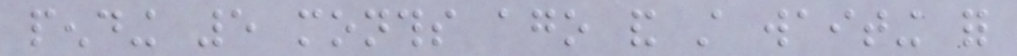pending 5 months ago and still waiting for
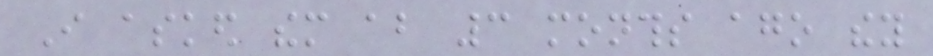I asked them about 3 months ago they
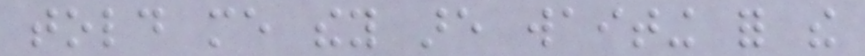told me they are waiting for the
